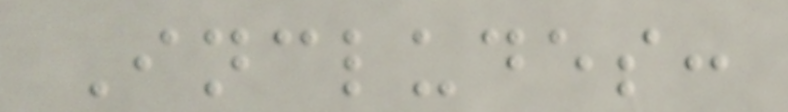Includes:
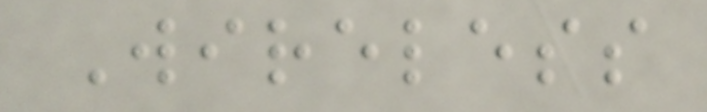Wireless
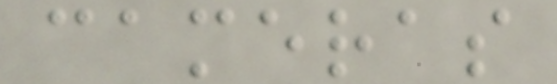cameras
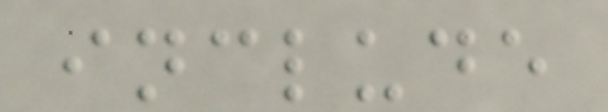include
